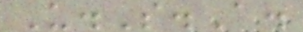U.S.A.
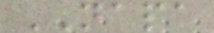NAPA
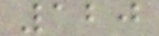120
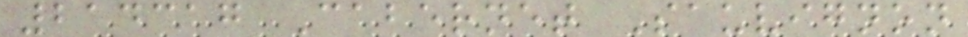214317 Cabernet Sauvignon
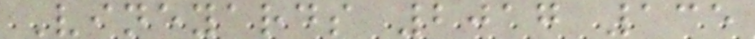Vineyards 2017 135
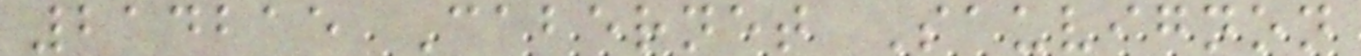214215 Cabernet Sauvignon
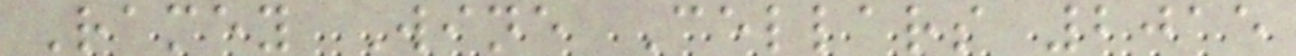Ramey Wine Cellars 2015
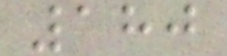180
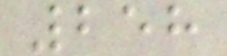258
